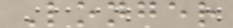Longer
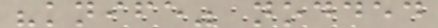"knife" nodded
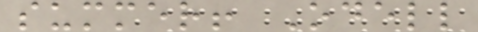summer! Odell
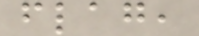flag,
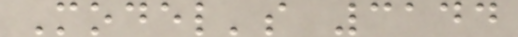Model's 3144
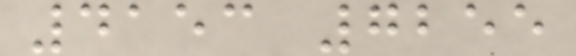4153 7255
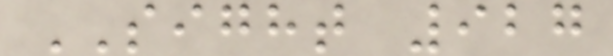SIGHT 927
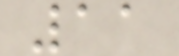11
